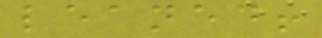leaned!
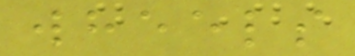wheels
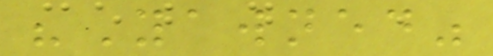"Yawned"
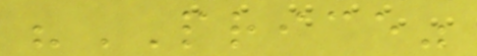"PRICE"
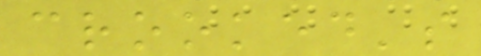crooked's
